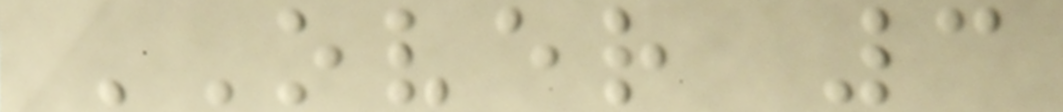OVER 3
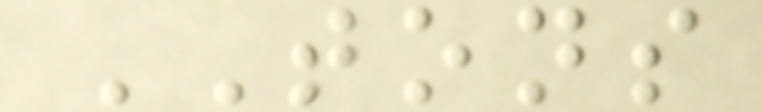TONS
